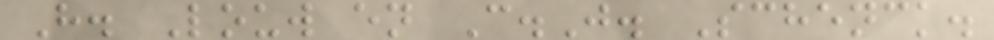H. Louw en C.J. Schenck.
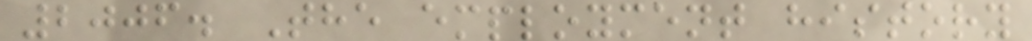2006. The employment history
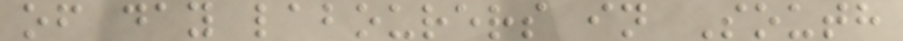of day labourers in South
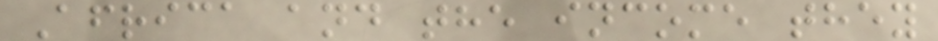Africa and the income they
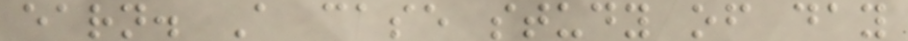earn. A case study of day
